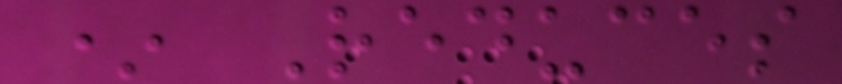* Reduces
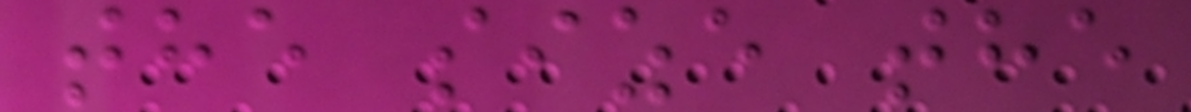the size the
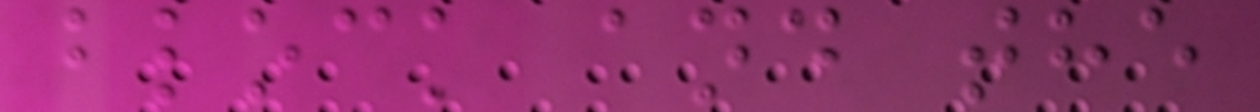block and the
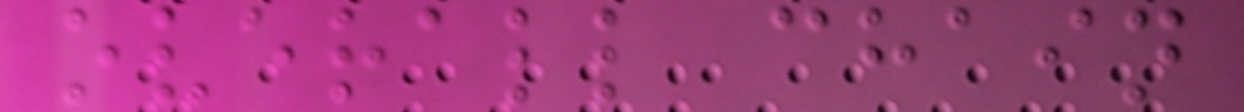overall chain
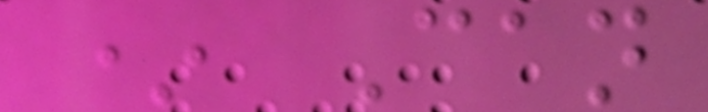* Can
